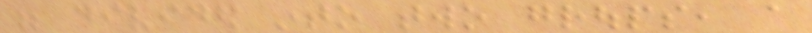were divided into two groups, a
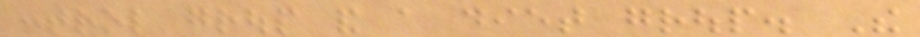control group and a diet group. The
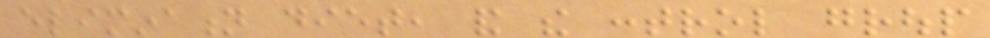elimination diet, and the control group
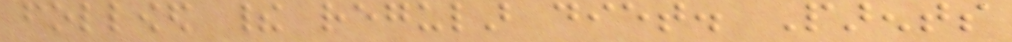followed their regular diet. Parents
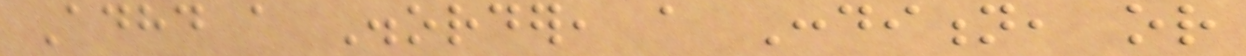Adhd a Disorder, a Condition, or
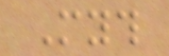Myth
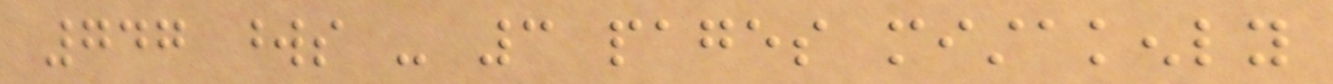747 words - 3 pages mistakenly
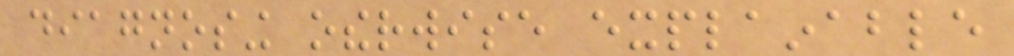diagnosing otherwise explainable
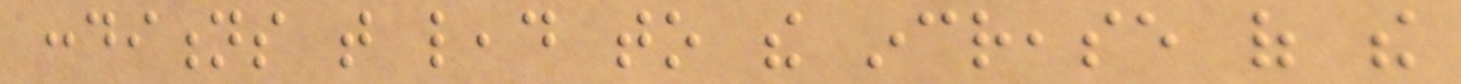conditions that lead to the increase of the
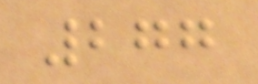277
